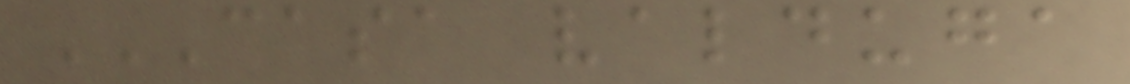CASA VALDUGA
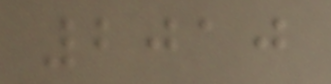2010
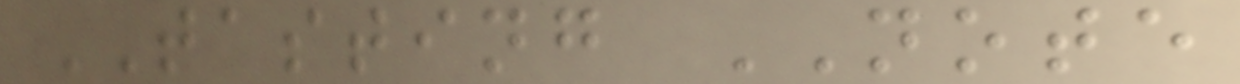TASTING NOTE
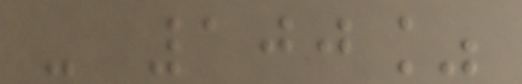- 100%
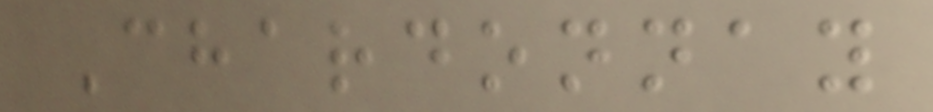Chardonnay
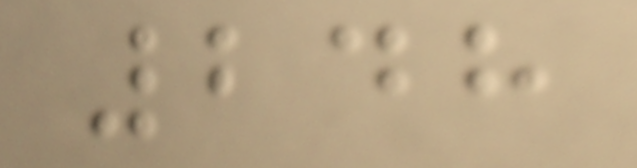248
